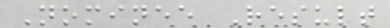Nominee Result
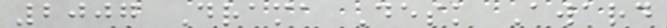2007 Drama Desk Award
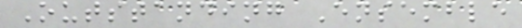Outstanding Ensemble
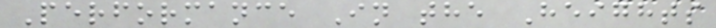Performance In the Heights
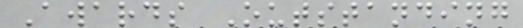Awards Outstanding
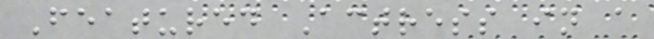Featured Actress in a
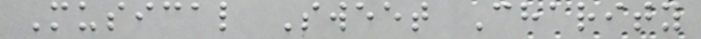Musical Sweet Charity
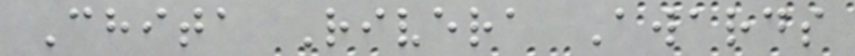Chita Rivera Awards
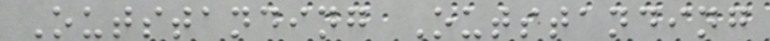Outstanding Outstanding
